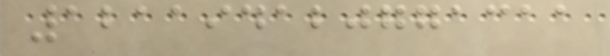121194120771311
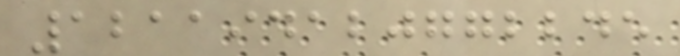121194120772245
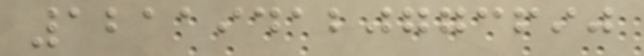121194120773690
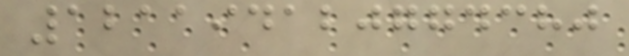121194120774380
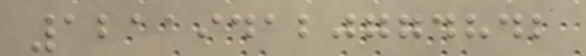121194120774842
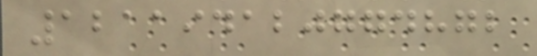121194120774872
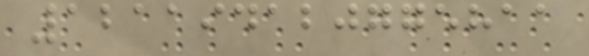121194120775811
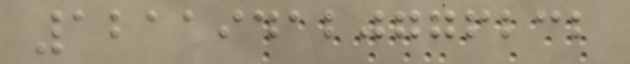121194120776232
